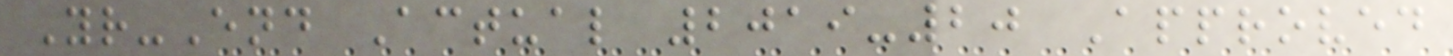Yr-End Actual 2019-20 Approved
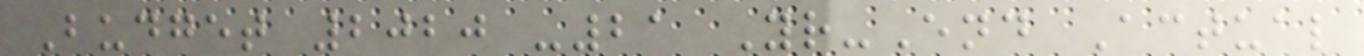Budget 2020 -21 Yr-End Actual
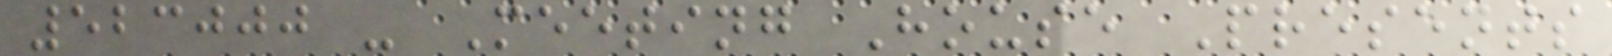523000 - Meeting House Presents
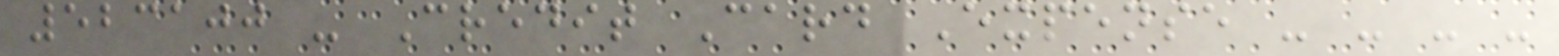523100 - Credit Card Expense - - - -
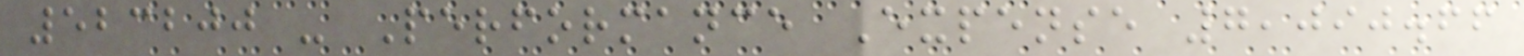523200 - Performance Expense 7,090.66
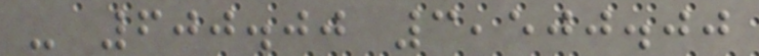- 600.00 3,500.00
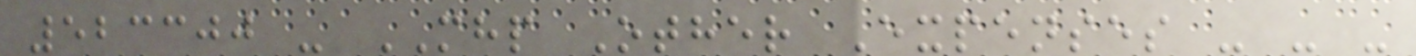523300 - MHP Other Expenses - - -
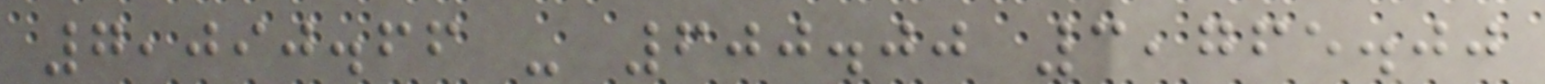7,090.66 - 600.00 3,765.00
